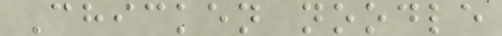Chicken noodle
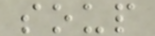soup
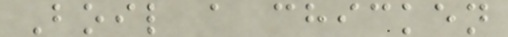Boil a chicken
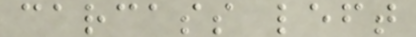carcass left
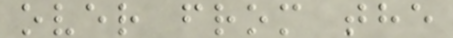over from the
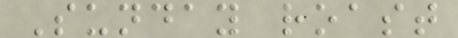Sunday roast
